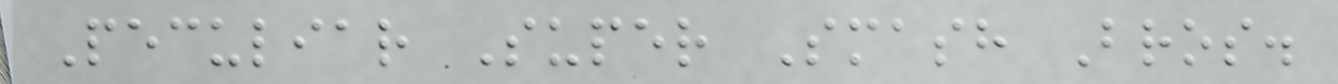Peculiar Super Smash Bros.
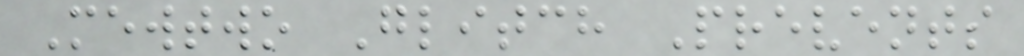Mewtwo Glitch Prevents
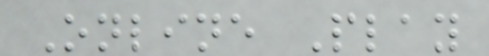Online Play
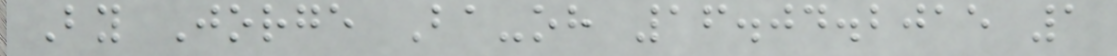By Jorge Ba-oh 16.04.2015 1
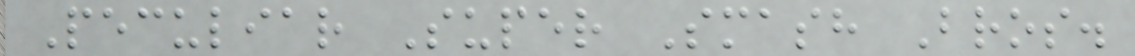Peculiar Super Smash Bros.
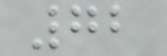72
